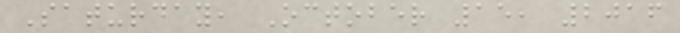Saturday, October 15, 2016
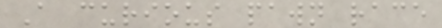A curious pawn race
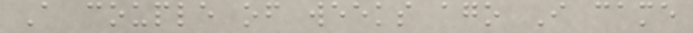A couple of weeks ago I came
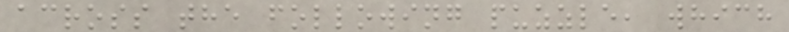across the following puzzle, which
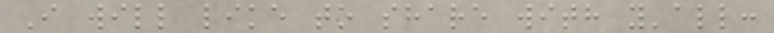I will like to share with y'all:
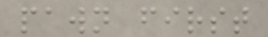pawn first
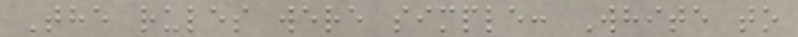The rules were simple: White to
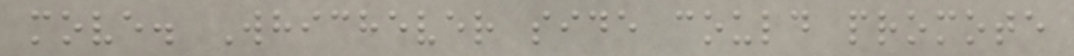move. Whichever side could promote
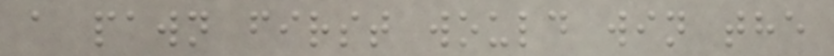a pawn first would win the
